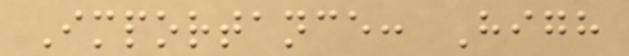Importance: High
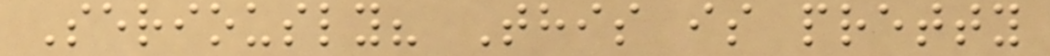Seriously? This is pretty
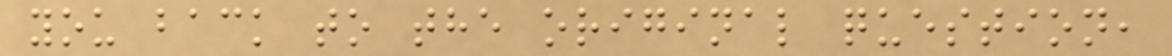you back to the original question,
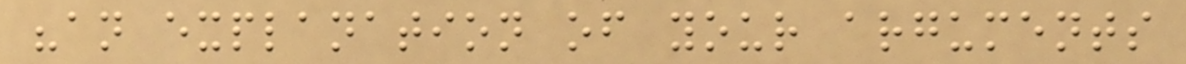"an explanation of your arguments
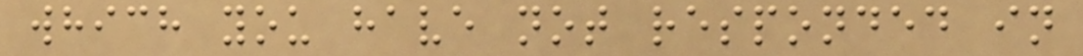which you have not responded in
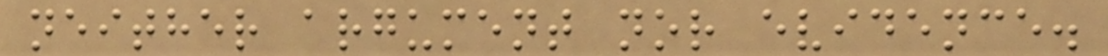neither argument nor evidence.
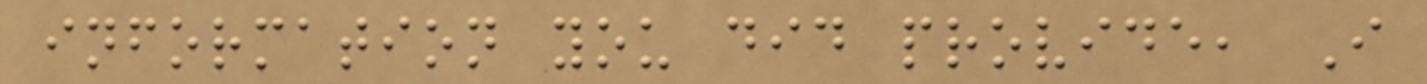information you did provide, I
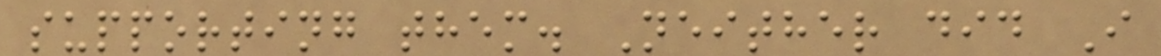supporting them. Neither did I
